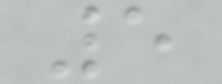5
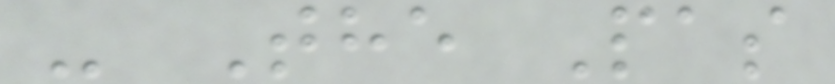- The Pas
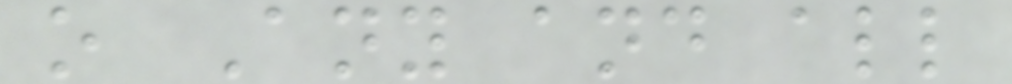o Any and all
